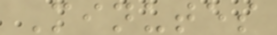Minutes
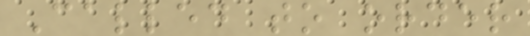Called to order
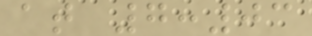at 7:03
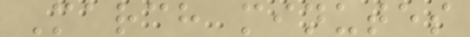March minutes
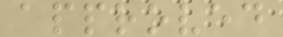approved
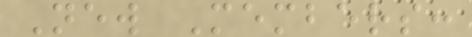New Members:
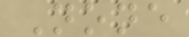None
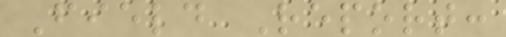Field Report:
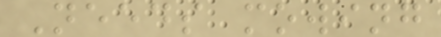Needs mowing
